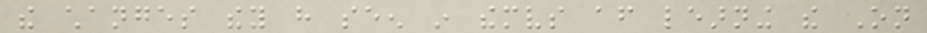the changes they have seen in themselves after learning the On
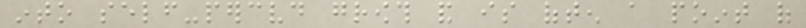into self-perceived growth and is often a point of
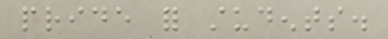pride for students.
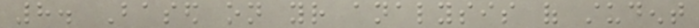8. Based on your analysis of student
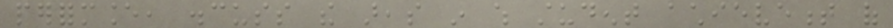performance, discuss the areas in which student achievement of
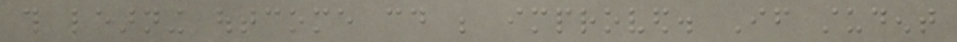this learning outcome could be improved. If student
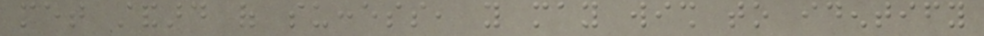met standard of success, you may wish to identify
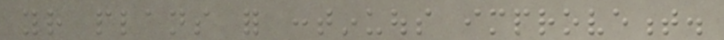your plans for continuous improvement.
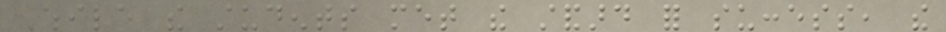While the students met the standard for success, the
